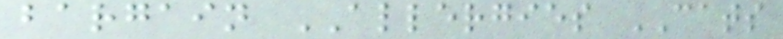bargain ALLERGIES CATS
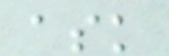ask
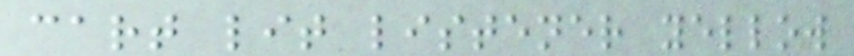cart lit listener yellow
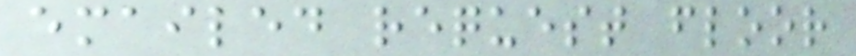emailed request floor
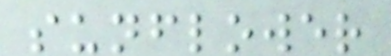sunflower
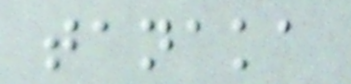tanaka
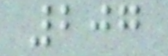207
